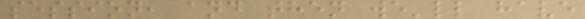session, and then we'll have
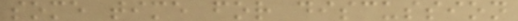some time for discussion
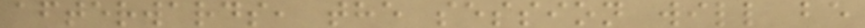afterwards, the session will be
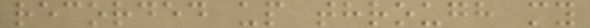recorded up through my
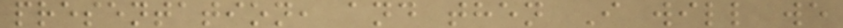presentation, and then I will we
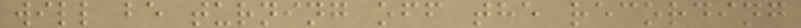will be turning off the recording
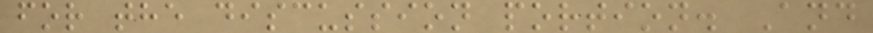for the discussion portion. And
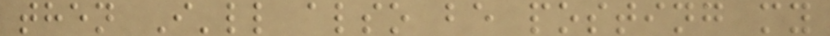then I'll also be posting my
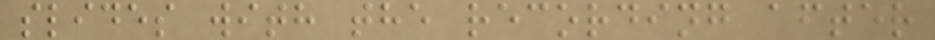slides with the recording after
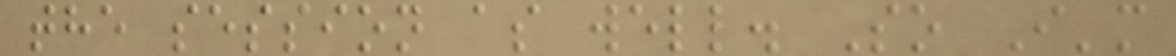the session as well. So I'm
